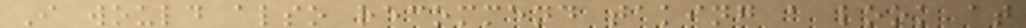I would also recommend taking a look at
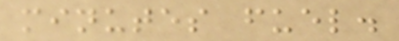minutes fuel.
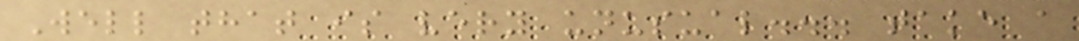Well that is very unusual... take a
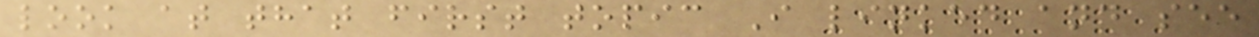look at that first topic I linked and see
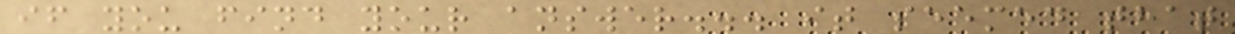if you find your answer... it seemed that
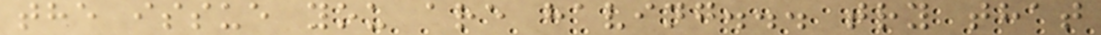the issue you are having... try that
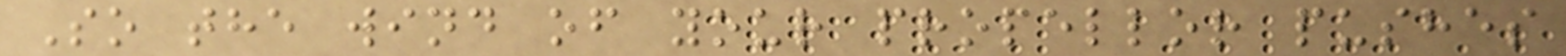So the wind of your propellor pushes
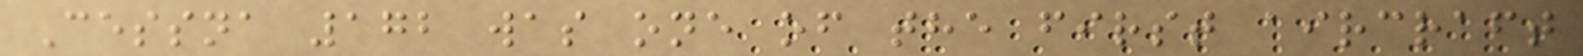Cessna 172 was one of the first aircraft
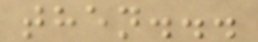then...
